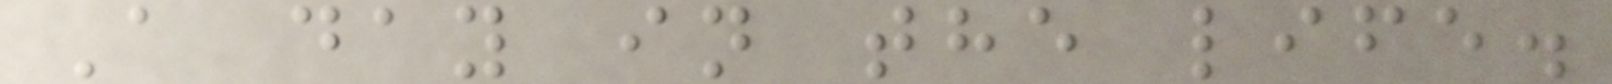A day in the life.
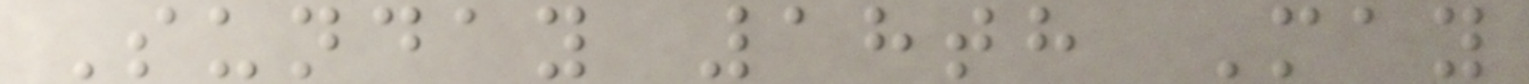Sunday 18th May
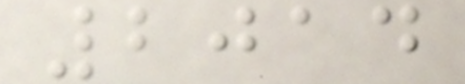2014
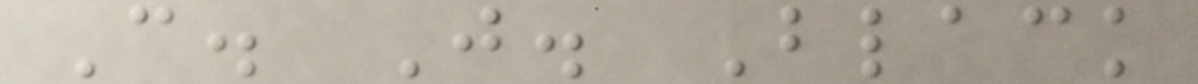C. J. Black
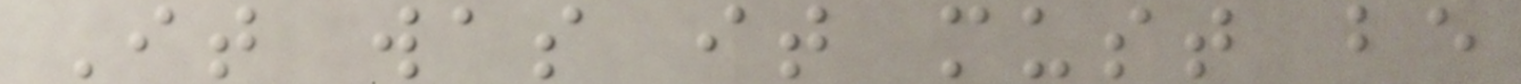It was it must be
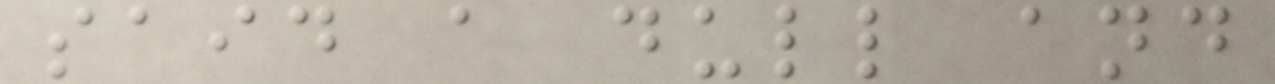said a dull and
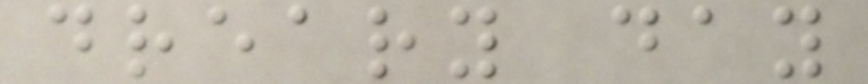dreary day
